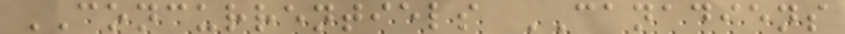CONCURRENTIELS CANADIENS
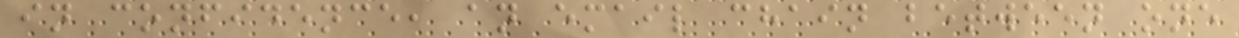in confidence, an email chain between one
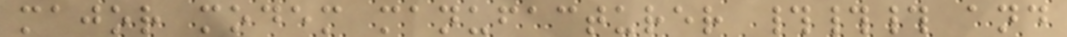major modem manufacturer ### and
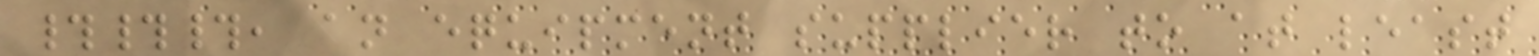###, an equipment supplier to at least
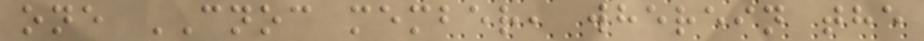one CNOC member, wherein the
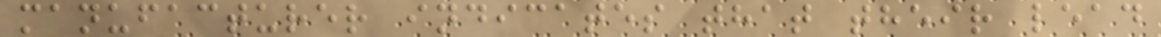manufacturer indicates that their lead
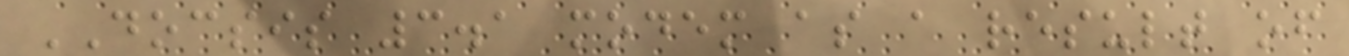DOCSIS 3.1 modem as a result of
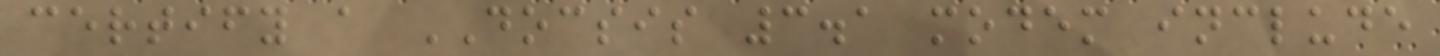certify a DOCSIS 3.1 modem include
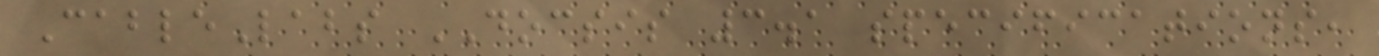CableLabs DOCSIS 3.1 specifications,
